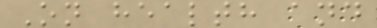On health and
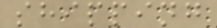shipping
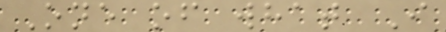One of what I
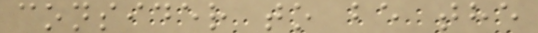consider to be the
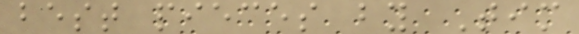best pieces by Tim
